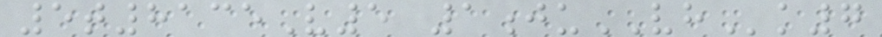5t8135V5 1juVHk7
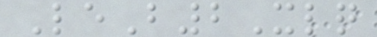LeB2Xlq
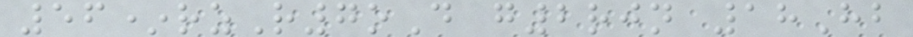56*rzR7oD g2rjn 18Hb
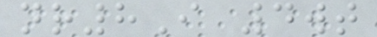nr8I 4wt
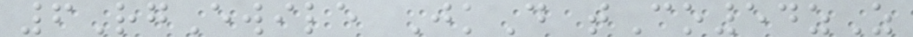6RgEwile JkD tCo54zZ
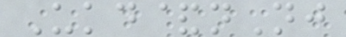Ukd&nNj
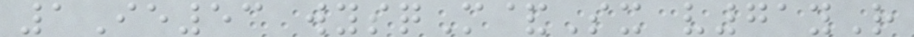1Ie53 wysqM&Sx v71yR
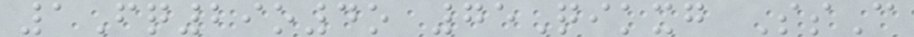1Fq29o4o 75Qikxg SsC
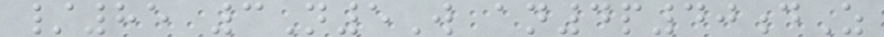/85 3N5W an4p40dZ
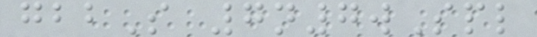gbbS 7n7wSpl
